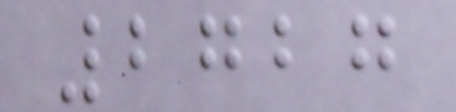2727
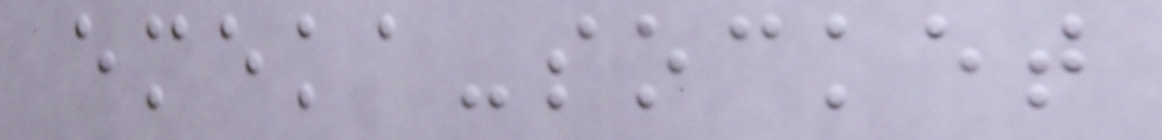emeka-socket
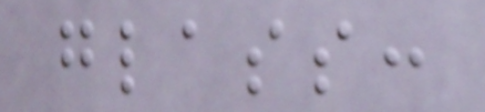glass:
